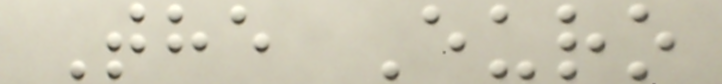The Euro
